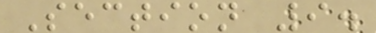Section 9.
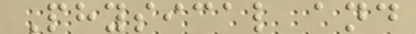Physical and
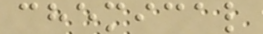chemical
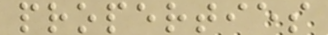properties
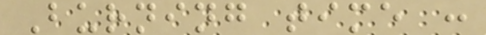Burning time :
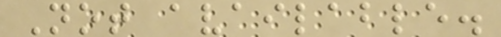Not available.
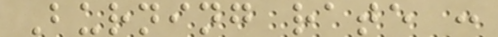Burning rate :
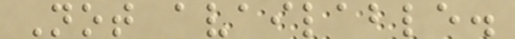Not available.
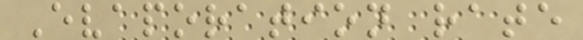Evaporation rate
